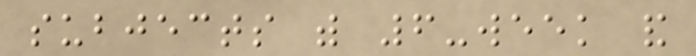subjects with 6-week and
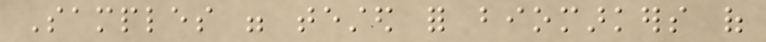Samples were tested for biomarkers of
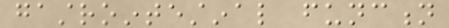gastrointestinal function
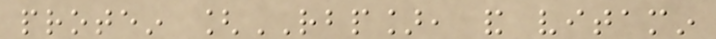protein [RBP], and vitamin
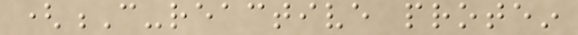(C-reactive protein
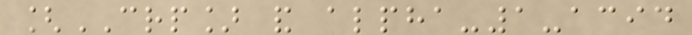[CRP] and alpha-1-acid
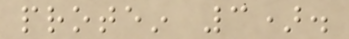protein 3).
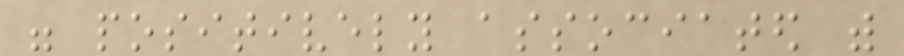were positively associated with
